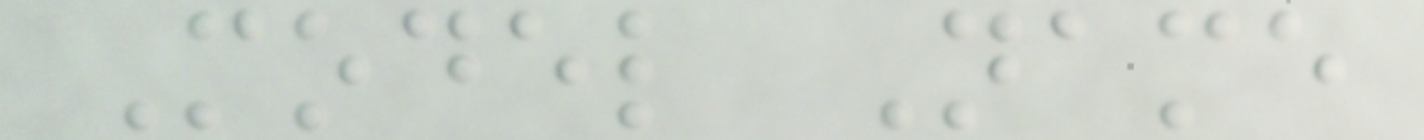Model Name
